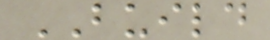BUILD
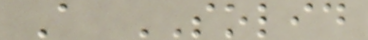A SOLID
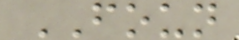FOUN
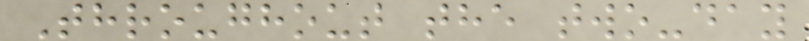Throughout the two-day
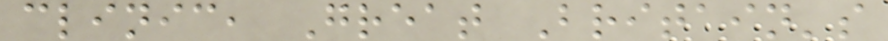clinic, Great Britain's
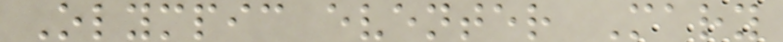Olympic eventer Mary
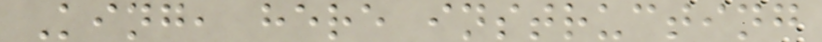King, here instructing
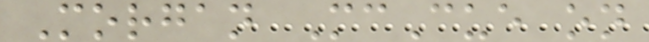Morgan McCue on
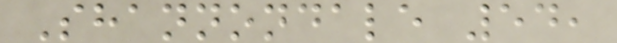Shannondale 54,
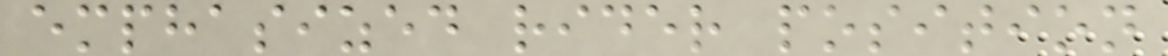emphasized rider position
